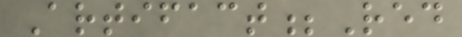Artifact;Red
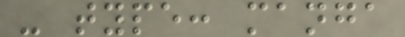- type: manga
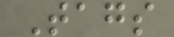Tags
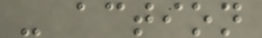- action
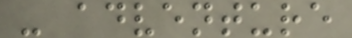- adventure
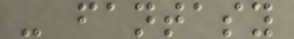- fantasy
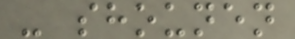- shounen
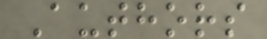Authors
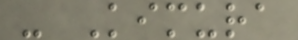- Kimura
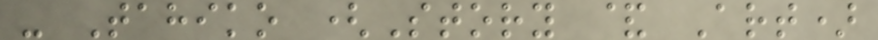- Tahiko (Story & Art)
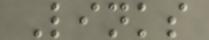Links
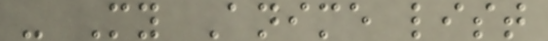- My Anime list
